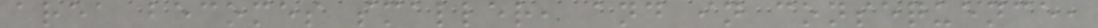area becomes smaller, and in consequence,
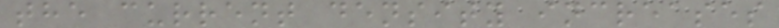the current density increases
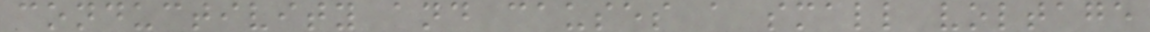conductivity and causes a small voltage
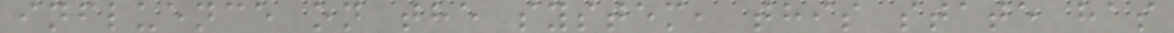influence on the system, this state has
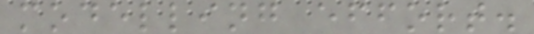modelling effort.
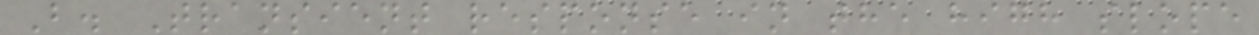B. Transient response in the high slope
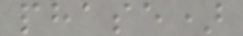phase)
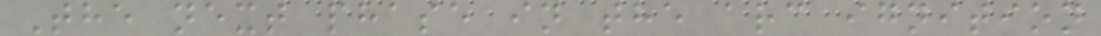The next phase in the arc ignition
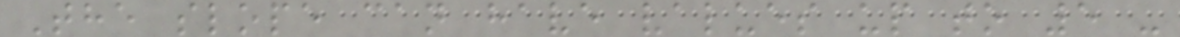The slope can have values up to 5 -
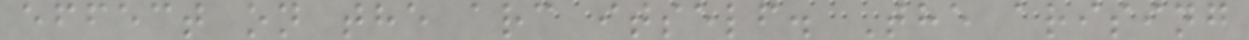effect on the arc itself. The arising
